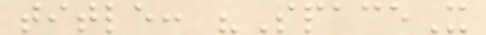title: "SpaceX
